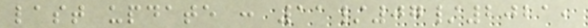last update : 11/07/2021,
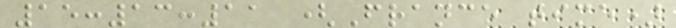15:13:11 (France time)
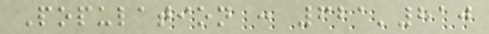Population : 621'810
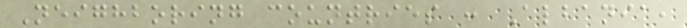Neighboring countries : Albania,
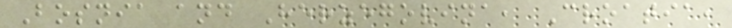Bosnia and Herzegovina, Croatia,
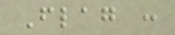Flag :
